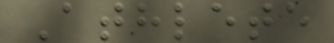Athlete
